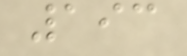193
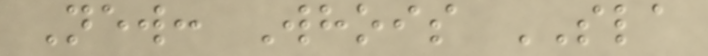New: Whois SLA
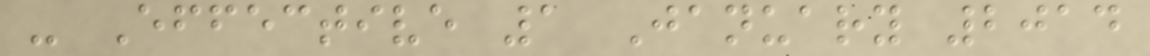- Effective 1 January 2014
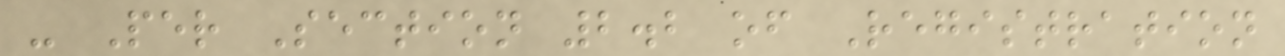- Per Section 2.2 of Registration
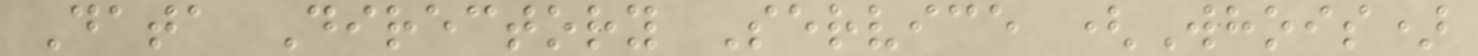Data Directory Service (Whois)
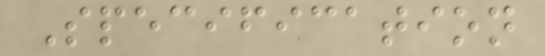Specification
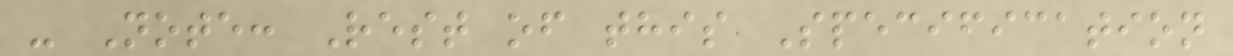- Note: Rest of this Specification
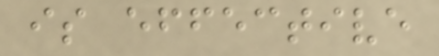is effective
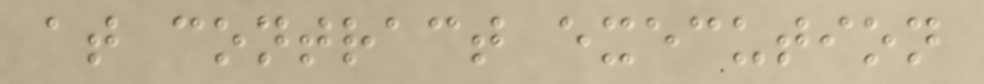at contract execution
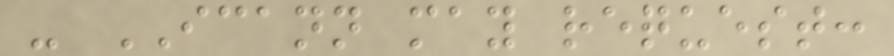- ICANN may request:
